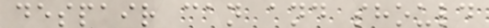despair can and should
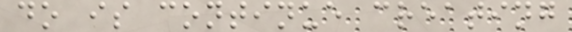do is continue creating
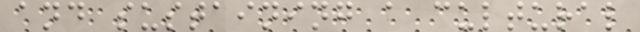and sustaining a cultural
